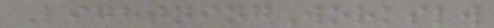LightningWorkslw
